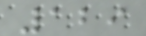129
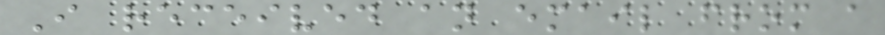I received an email from a
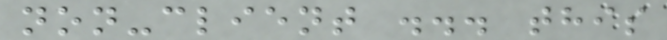non-client ... this
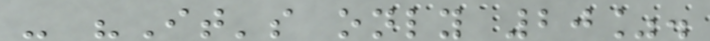- "It's only 20%.
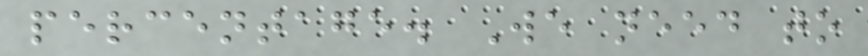percentage. We need to
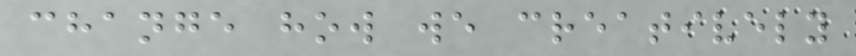change how we creatively
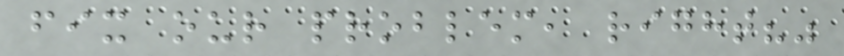fix our problem, right?"
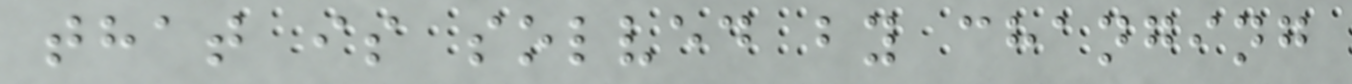that is solved by changing
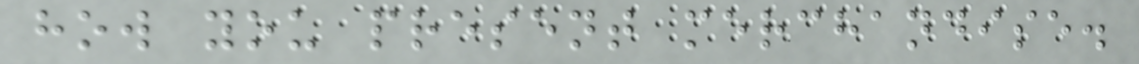how you present merchandise.
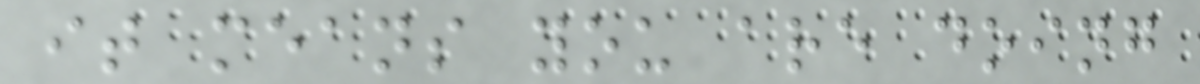it means you are doing
